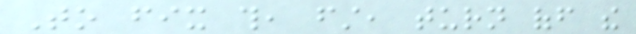To fix this, first, turn off the
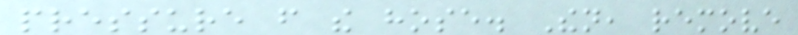pressure from the hose. Then, remove
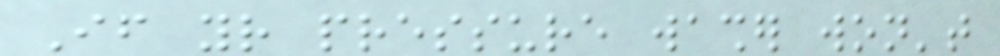If your pressure washer won't
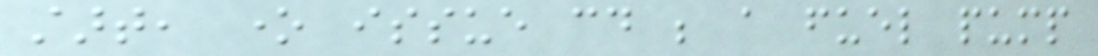start, one issue could be a fuel pump
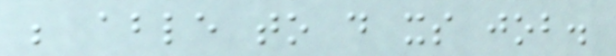be able to do its job.
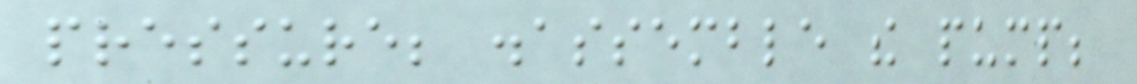pressure; disassemble the pump;
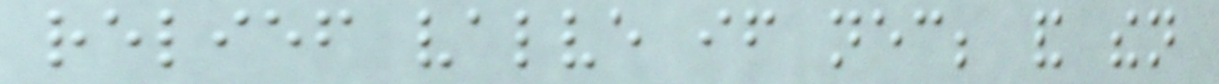relief valve if necessary; and then
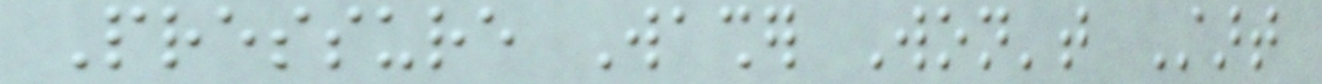Pressure Washer Won't Start
